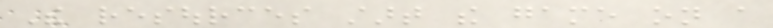The resources start the game on a
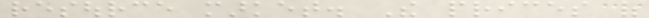resource market. The prices of
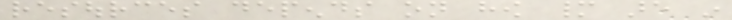resources depends on how many are in
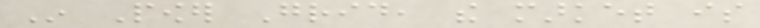In Power Grid, the market is
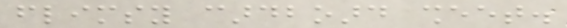flimsy cardboard sheet.
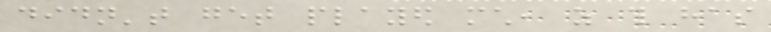didn't get played much, as this has
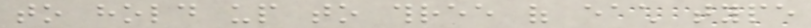to hold up to three of each type
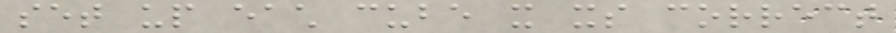set up each cube it its correct
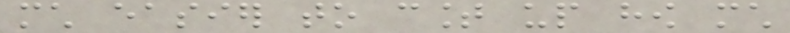much easier to count up how much
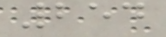254
